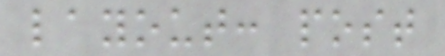layout: post
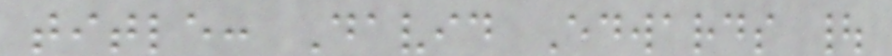title: David Edwards |
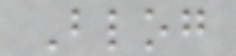Blog
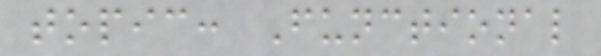topic: Functional
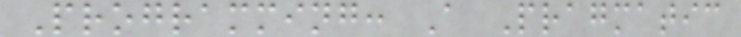Programming: A Pragmatic
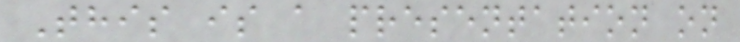This is a presentation on
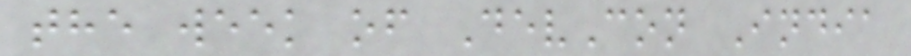the week of DevCon India
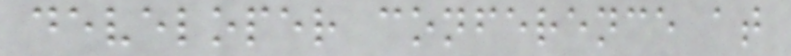developer conference at
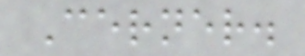Cerner.
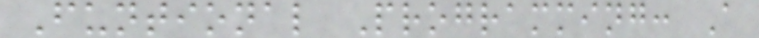Funtional Programming: A
